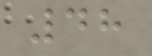48
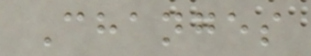Changes
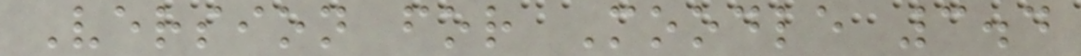Version for Moodle 3.4
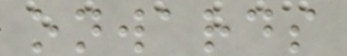onwards
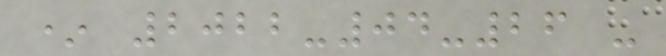* 2022-04-26 -
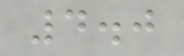4.0
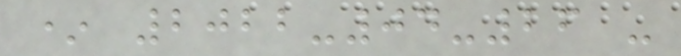* 2022-04-26 -
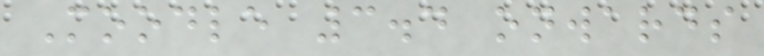Moodle 3.4 onwards
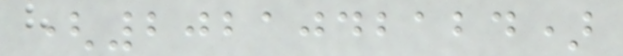(2021042124)
